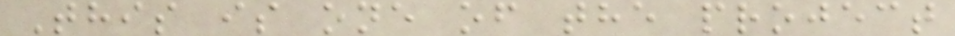This is one of the project
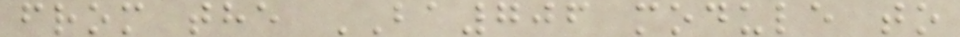from the BA706 module to
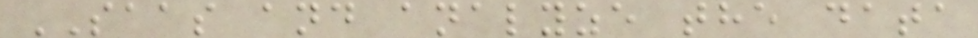SAAS and analyze the data
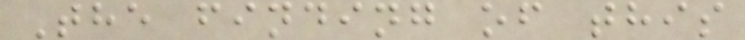The finding of this
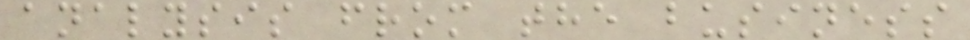analysis from the business
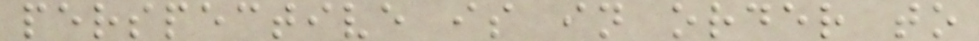perspective is in order to
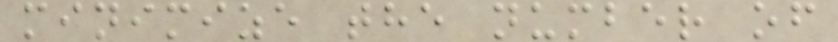minimize the number of
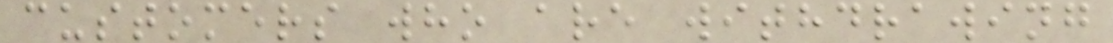customers who are withdrawing
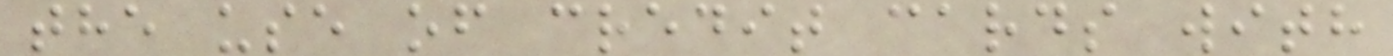the use of credit cards with
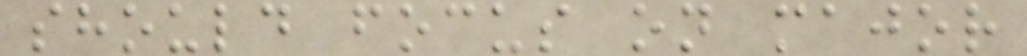should focus on major
